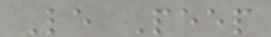Le Peep
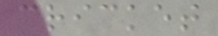cricket
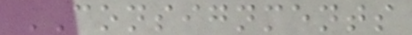CONSIGNMENTS
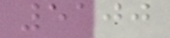5100
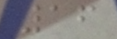16
